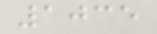1035
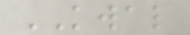KWAL
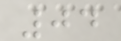04
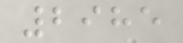2985
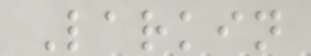Larkin
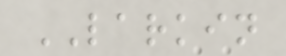LARKIN
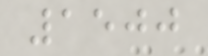1500
